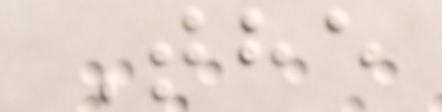The
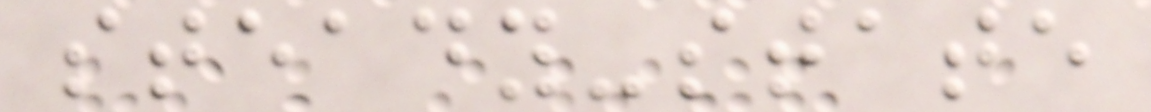steady-state
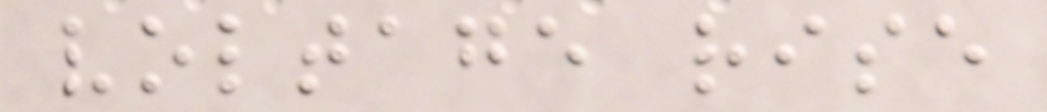voltage rise
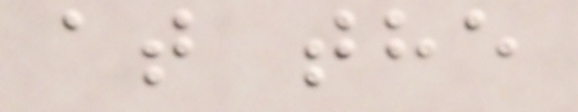at the
